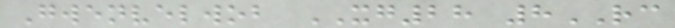Gwenvelwob XG28 8RC
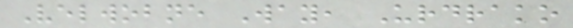Velwobne Way, Urdrako
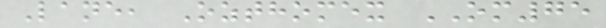Lane, Ozthomex OM75
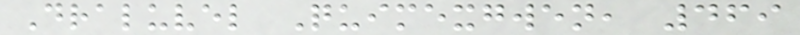Draluvel Quimexgwen, 469
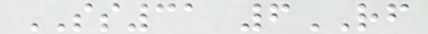SS31 6RF
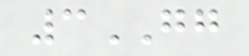3GG
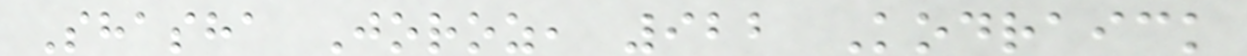Shasha Joroz, 922 Kodraick
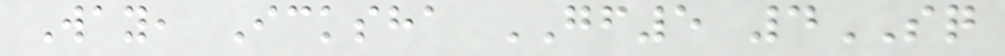Way, Icksha GF5 4SQ
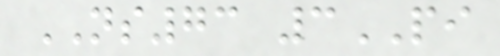NS73 3PI
